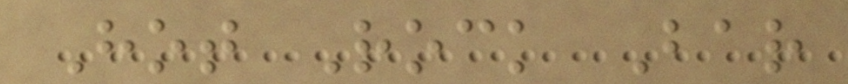Hot Rock Bar
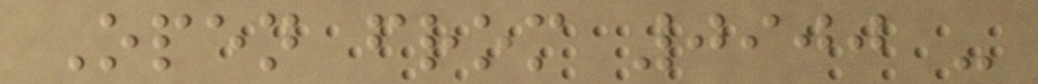Open from 0900 -
